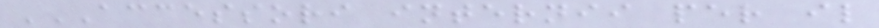ACCESSORI INTERNII PER IL
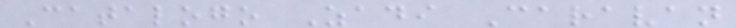Catalogo Zadi Caravan
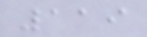119
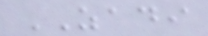ZADI
